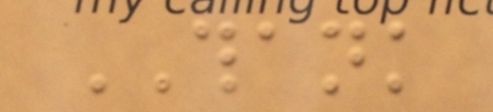THANK
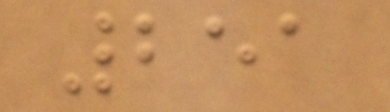251
